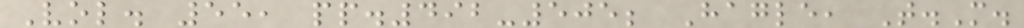Vol. 55, pp.492-505; Hagle, T.M.
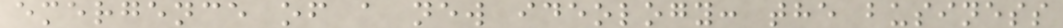emergence of a new ideology: the business
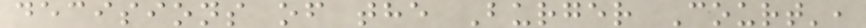decisions of the Burger Court',
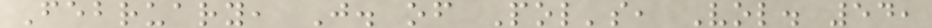February, J. of Pol's, Vol. 54,
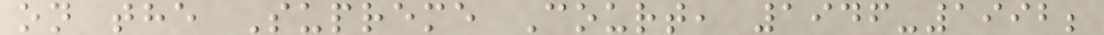on the Supreme Court, 1946-1992;
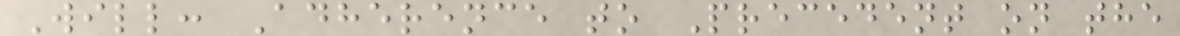Will: Adherence to Precedent on the
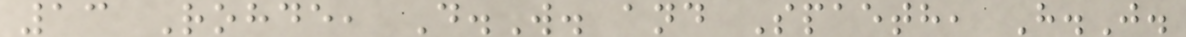13 Rohde, D.W. and Spaeth, H.J.
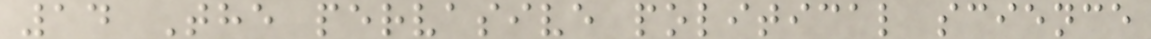14 The pervasive political science
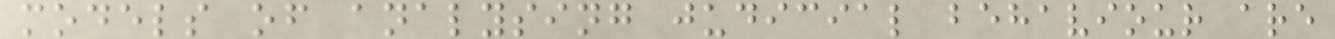models of analysing judicial behaviour are
